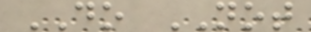DO NOT
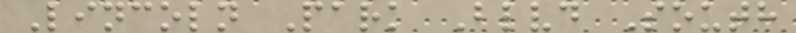Lincoln Park Blvd South
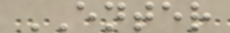ENTER
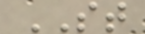ST
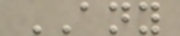ANY
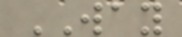WAY
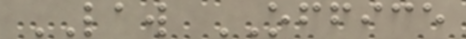LAW OFFICE
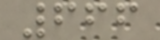666
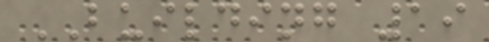BUILDING 19
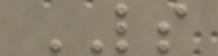LS
